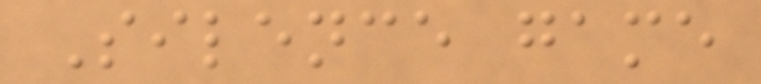Silence game
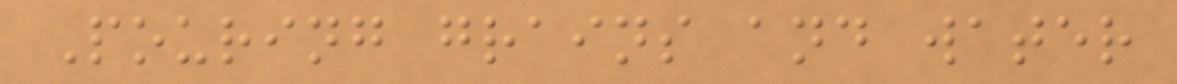Pouring grains and water
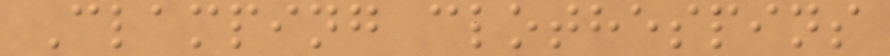Clamping clothespins
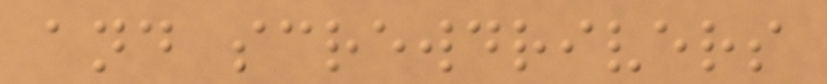and screwdrivers
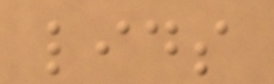lids
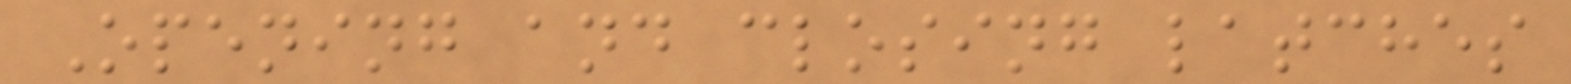Opening and closing latches
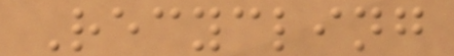Recycling
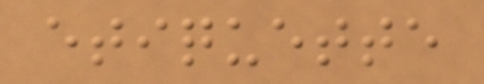etiquette
